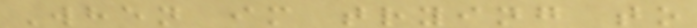When im trying to
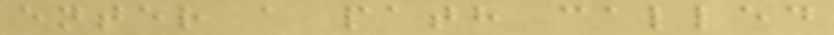enter a path called
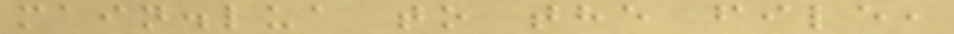main.lua to the file,
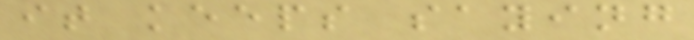it keeps saying
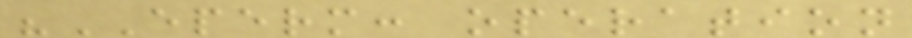"EPERM: operation
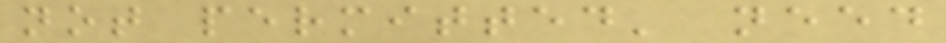not permitted' need
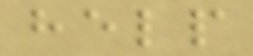help
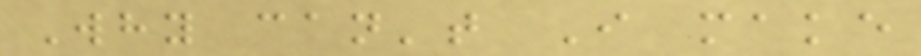Why can't I make
